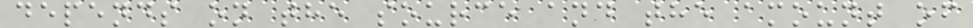depends on the source and the amount of
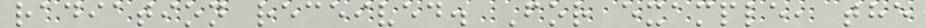radiation received. For example, the
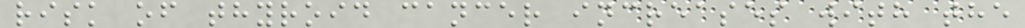risk of thyroid cancer increases with the
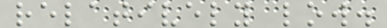relatively low.
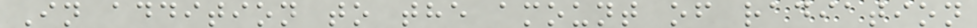In addition to the amount of radiation
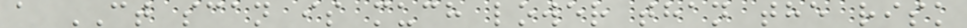a CT scan is much lower than the risk
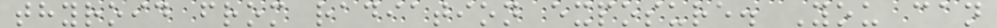thyroid from radiation exposure. You can
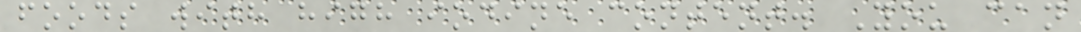foods with high iodine content. You can
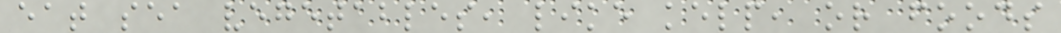eat sea vegetables, like kelp, or foods
